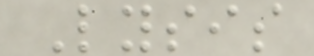Lysis
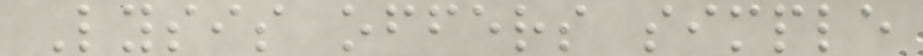Lysis offers simple
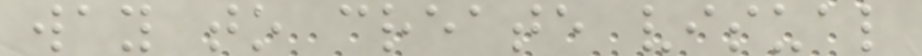way to create visual
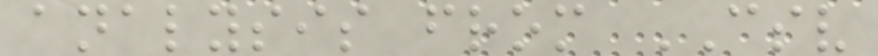analysis from CSV
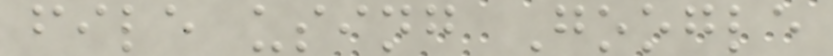file using Google
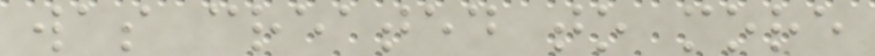was created to more
